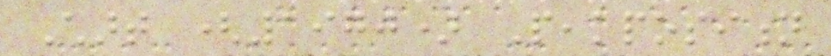Chart (1970) Peakposition
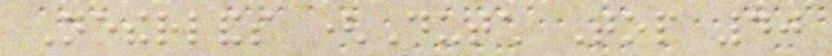Netherlands (Dutch Top 40
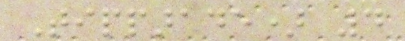Tipparade) 4
